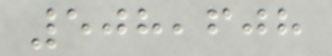508,608
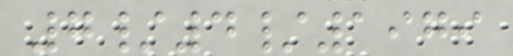7/4/1979
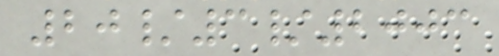20/3/2003
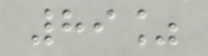89%
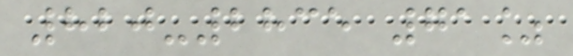820-2835 71%
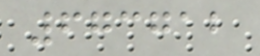673712
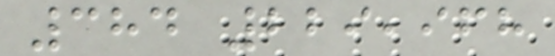384 229,968
